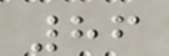86
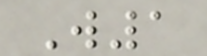W1
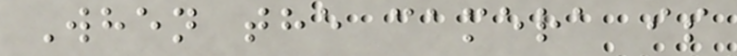When the camera is
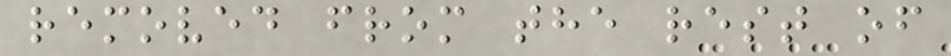removed from the rest of
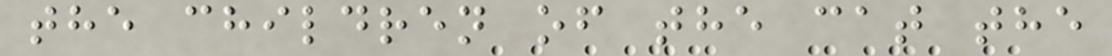the children of the cat the
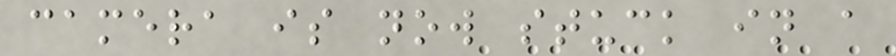camera is now stuck in a
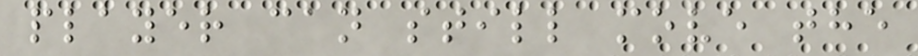player can still move the
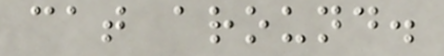cat around.
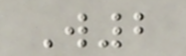W2
